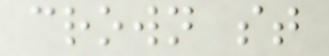crown st
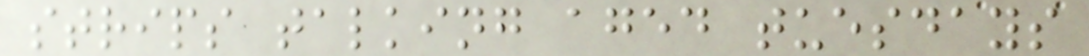strips talking aged tuesdays
